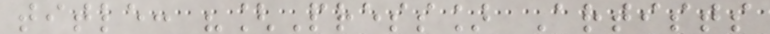title: "[Press] Artists
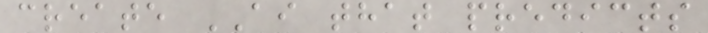create AI that predicts
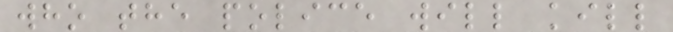who the police will kill
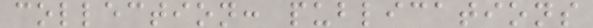collection: publications
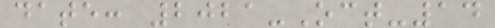date: 2021-Oct-14
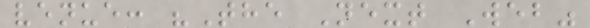venue: "The Next Web"
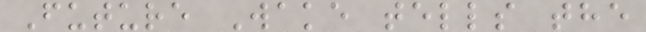Future Wake tells the
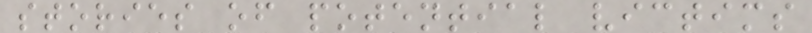stories of potential victims
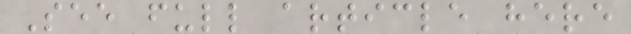See full article here
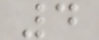4
